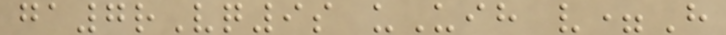ga7rVq9s uUih v=H
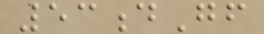53dGf
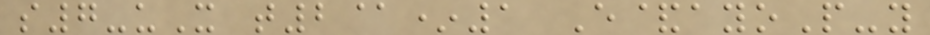s7-uX t2@*1 E&ayoP-y
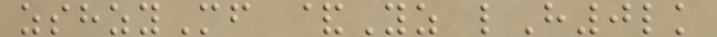zshzyMf &Yz lH0lk
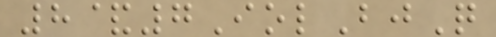8&7IolBjQ
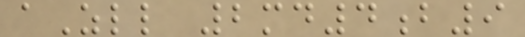aZll 2md4b9
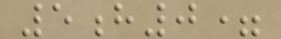5h0=
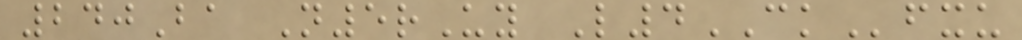240Ba N5rUy L4CKfxu
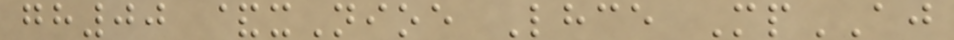gh00 &xNioe Lhce MpAJ
